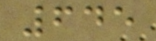645
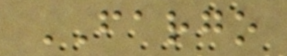FARGO
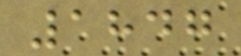1847
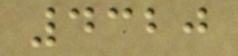4320
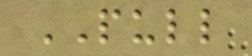PULL
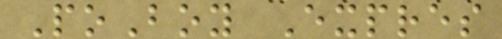PoBoy Expres
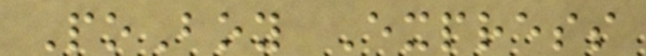PoBoy Express
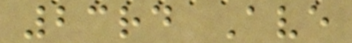23rd Ave
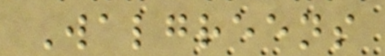Walgreens
